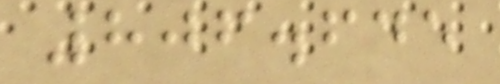806.645
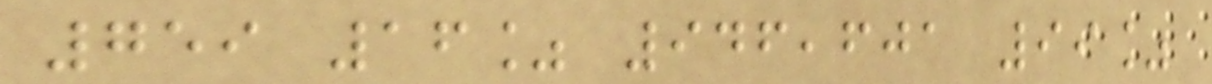759 16% 946,601 99%
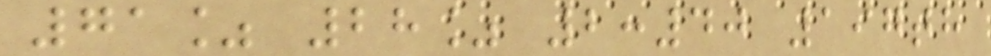71% 28% 2:40 197th
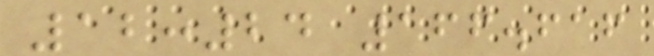12:24 166.616
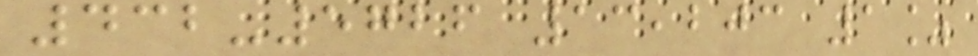432-5726 13,203 1%
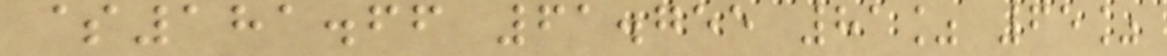$181.66 61.755 81% 65%
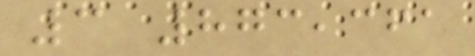3 873,361
